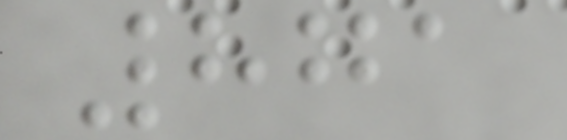871
